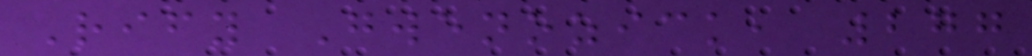Rify Gwenozick, 277
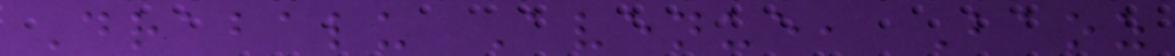Drabalu Avenue, Baoz
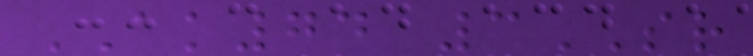AK74 3SR
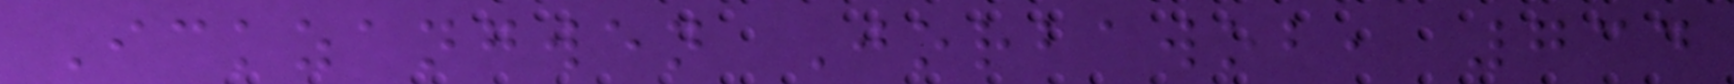Ickzangwen Jorbawob, 734
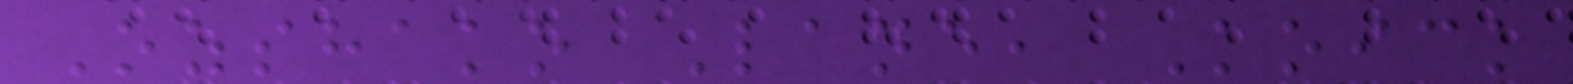Ozshako Lane, Koick
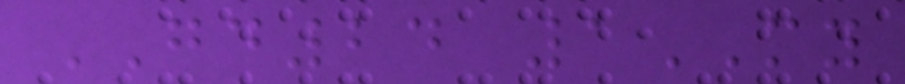GD24 1MY
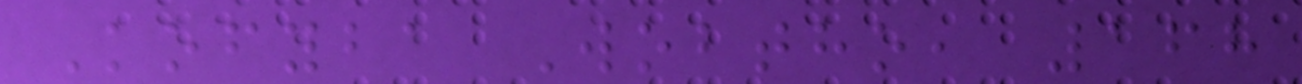Kofyba Wobtho, 168
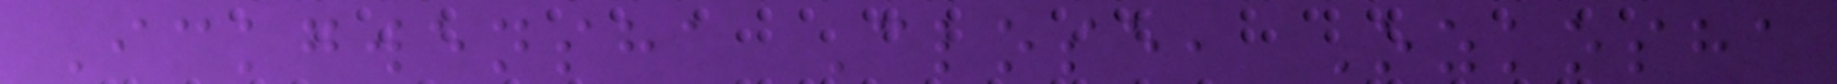Ickgwensha Close, Ozkosha
